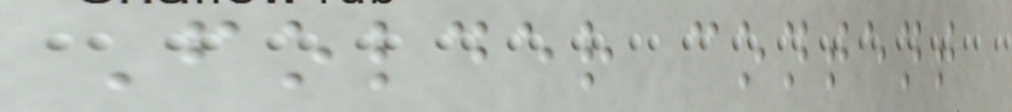Folder content
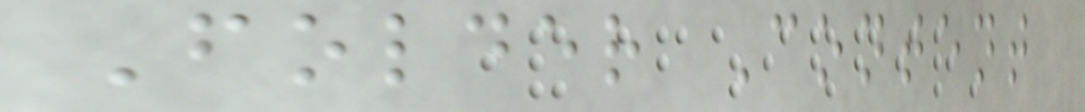Folder Content
